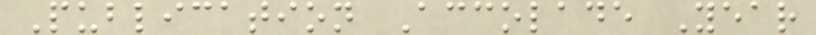Publication Accolade Year
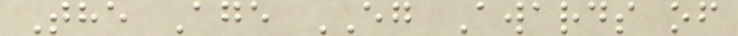The Age EG Awards of
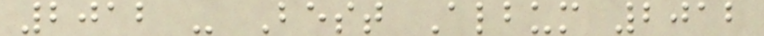2012 - Best Album 2012
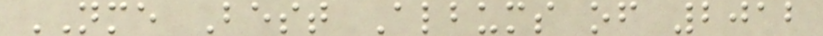NME Best Albums of 2012
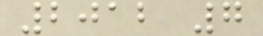2012 7
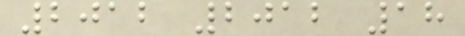2012 2012 18
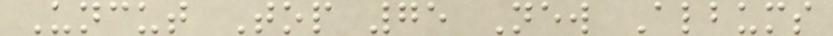Uncut Top 75 New Albums
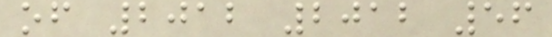of 2012 2012 56
